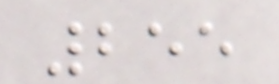255
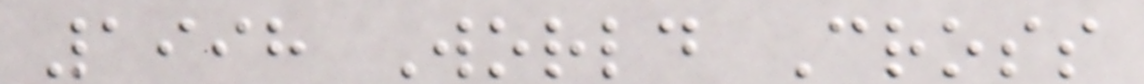1998 World Cross
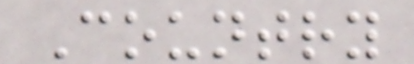Country
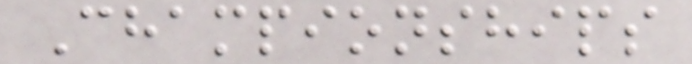Championships
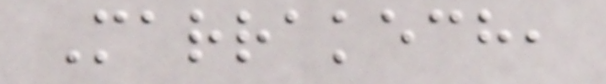Marrakech,
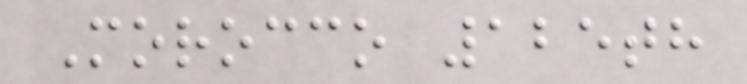Morocco 125th
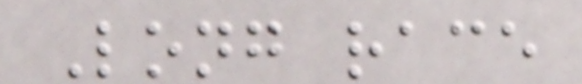Long race
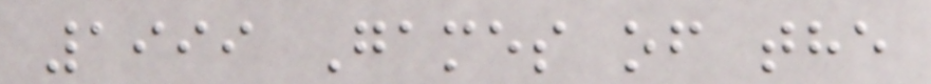1999 Games of the
